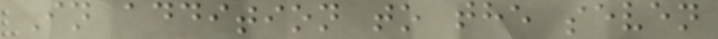In addition to the seven
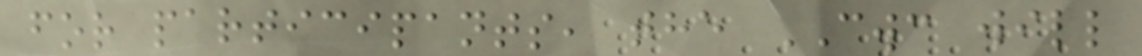for participants, the CWC will
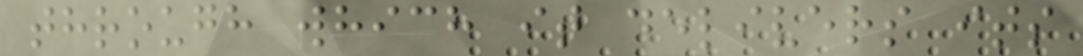through which it delivers its
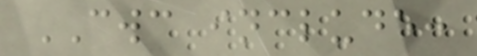CWC include:
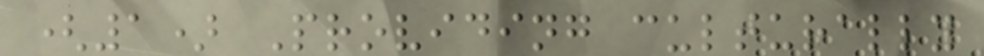(1) Providing culturally
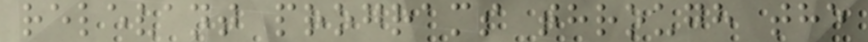relevant programs through the
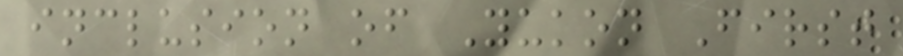inclusion of Yukon First
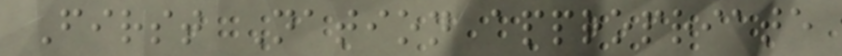First Nation appropriate
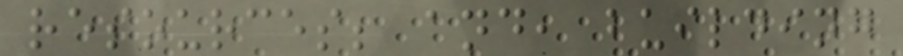resources; and, building
